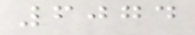6074
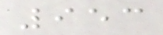953
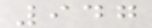947
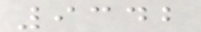9342
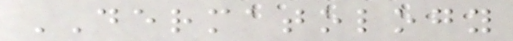DERMATOLOGY
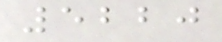5220
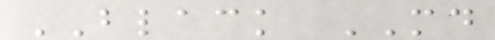BLACK MD
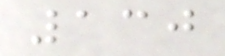130
